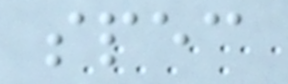spec
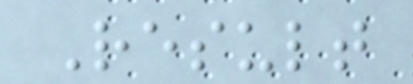Result
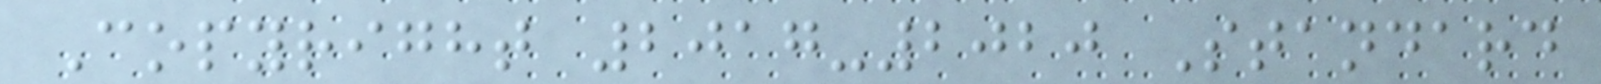Copyright 2017-2020 Standard
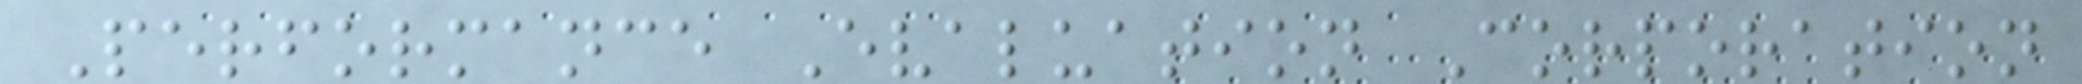Performance Evaluation Corporation
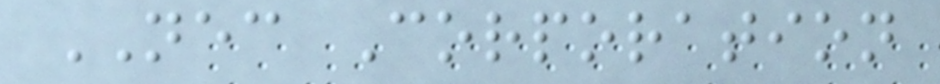NEC Corporation
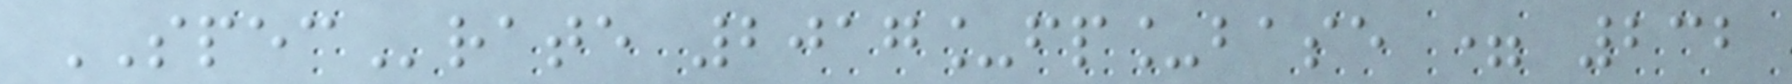SPECrate 2017_fp_base = 232
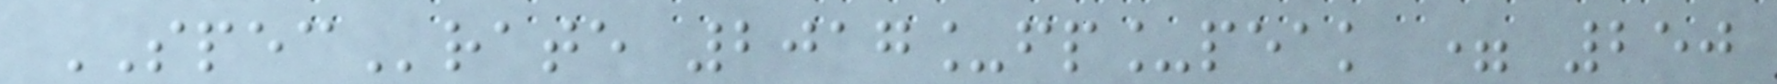SPECrate 2017_fp_peak = 250
